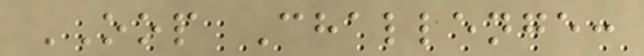OOP Challenge:
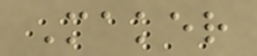Maker
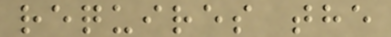requires the
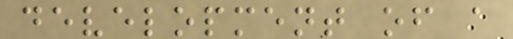development of a
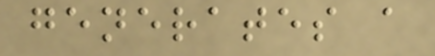generates a
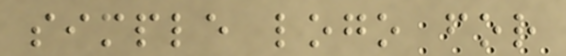simple logo for
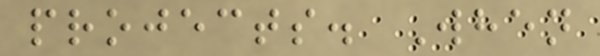projects. When
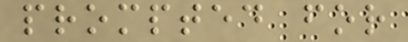prompted for
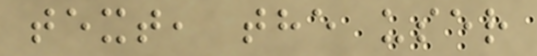text, the user
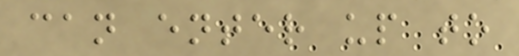can enter up to
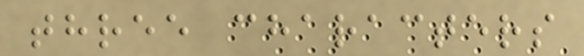three characters
